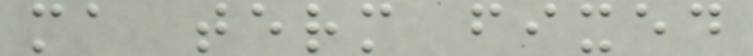ma term fixed
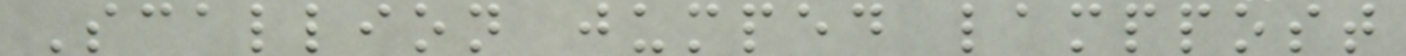Scallion jumped lamppost
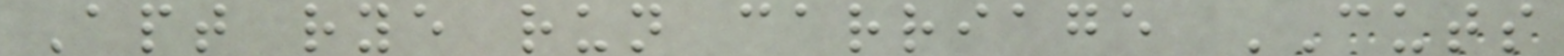Apt rye run carriage CUTS
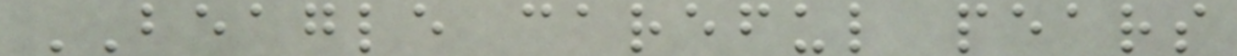BEAGLE careful pears
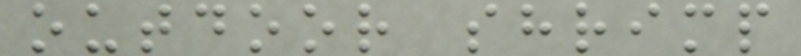outdoor shrimp
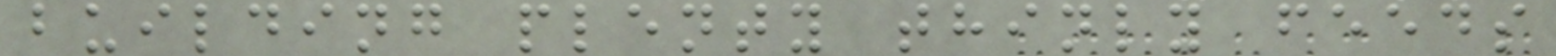building plenty thinly feeds
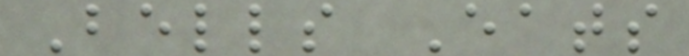Bells Eats
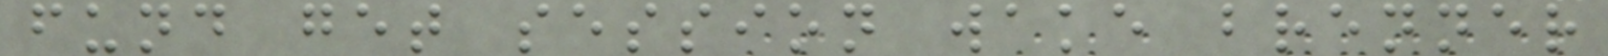fund get session wake brenner
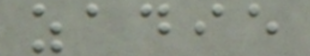zadie
